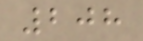208
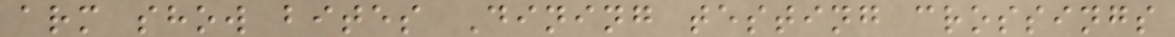arm show bites Dining testing crossings
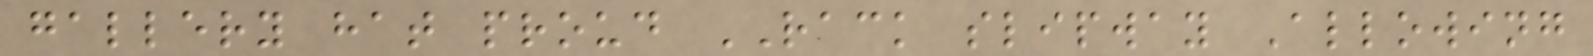gallery hat proud RACK slipway Allowing
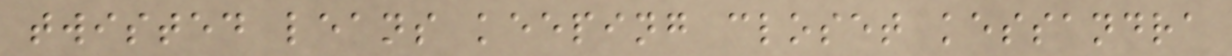twisted leans keeping closet kessandra
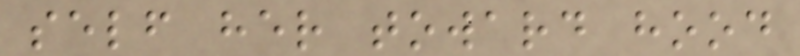self her toward hood
